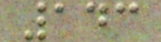143
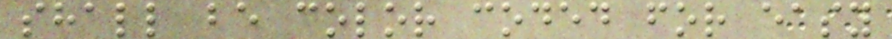shall be color coded for easy
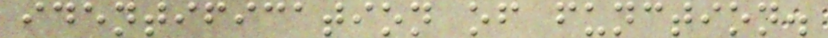identification of function.
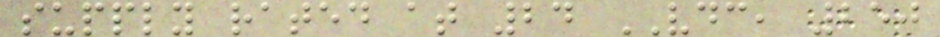supply rated at 24 VDC, 250
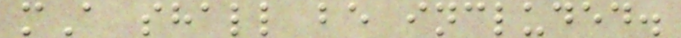mA shall be included.
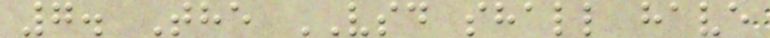7. The VSD shall have
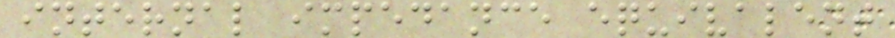internal impedance equivalent
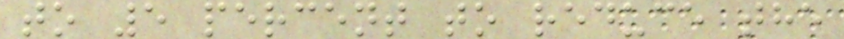to 5 percent to reduce the
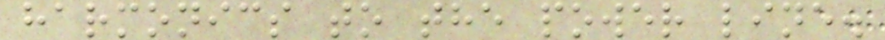harmonics to the power line.
